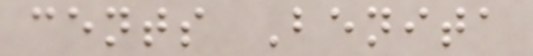cents Benita
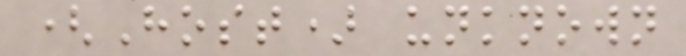(Host) unknown
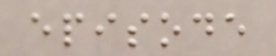episode
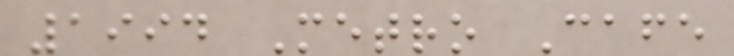1994 Metro Cafe
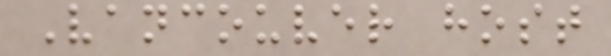Vancouver host
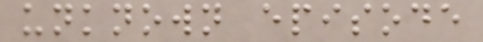unknown episode
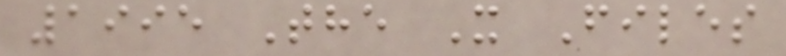1995 The X Files
